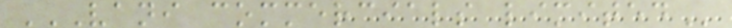VANI COMMERCIALS LIMITED
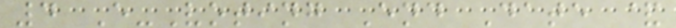4 E-Voting End Date &
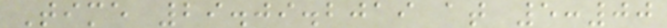Time 29.09.2019 at 5:00
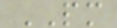PM
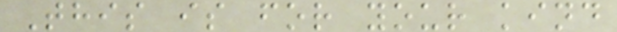This is for your kind
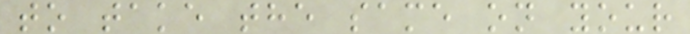to take the same on your
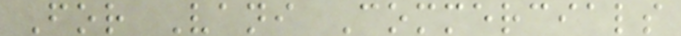For Vani Commercials
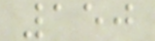150
